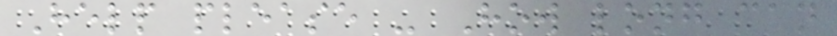Help please - How long can
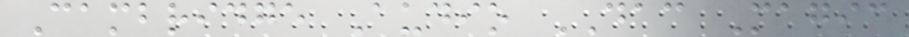Cambridge Audio DAC Magic
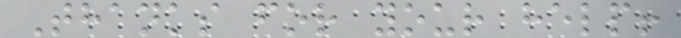Thanks for your help!
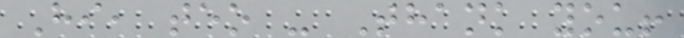Hi, teo - Thank you!
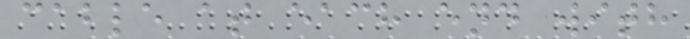cable at each end with
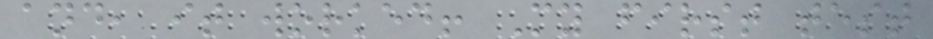and, it worked! My first test
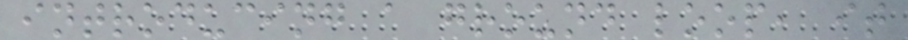introducing a ground loop, it
